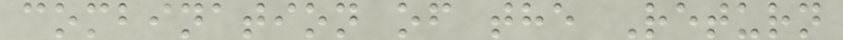combination of the Return
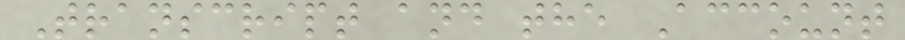Transcript and the Account
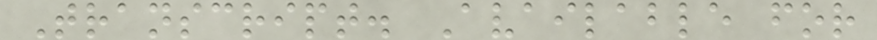Transcript. Available for
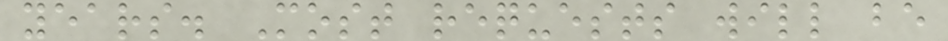years. Most requests will be
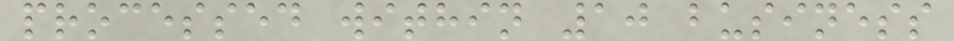processed within 10 business
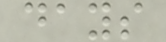days
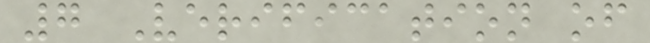7 Verification of
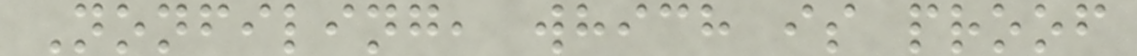Nonfiling, which is proof
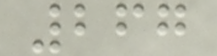267
